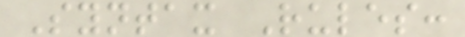Syntax Rules:
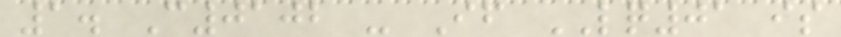1. C0102 - If LQ01 is
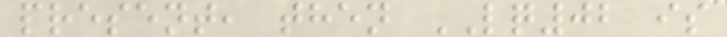present, then LQ02 is
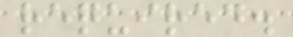required.
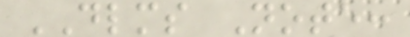DLMS Note:
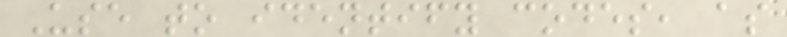Use to identify codes, as
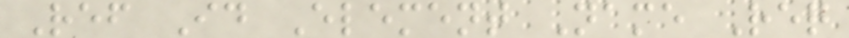Ref Id Element Name Req
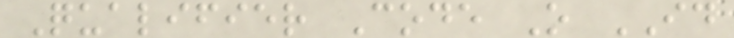Qualifier Code O ID
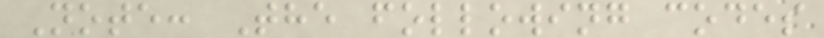Note: The following codes
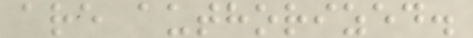are authorized.
